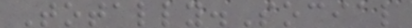Totally.Social
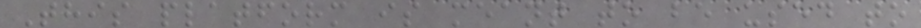This platform is meant to be used to
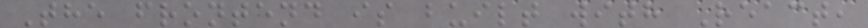The frontend is built with React,
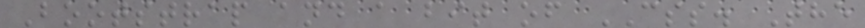Bootstrap and a bit of CSS. The
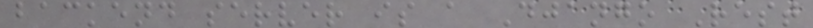backend server is a Django Rest
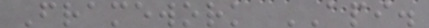Framework API.
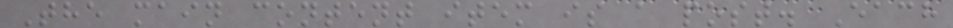The main content item is a post. Each
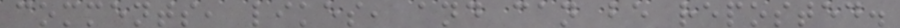comments, likes, and can be reposted.
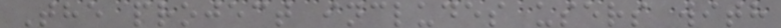The project includes users with
